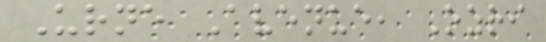Urne Avenue, Ozri
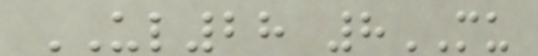UL28 8MU
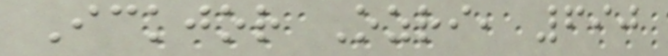Ickjor Ozri, 690
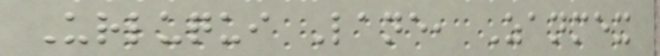Urluqui Lane, Zanmex
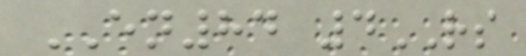EN84 4RS
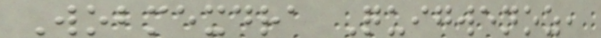Wobmexdra Quigwenoz,
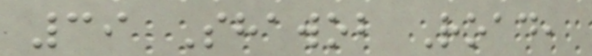39 Shawob Road,
